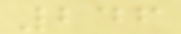246
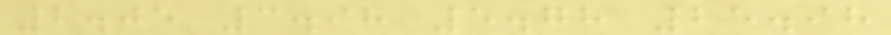2.05 3.98 5.78 25.98
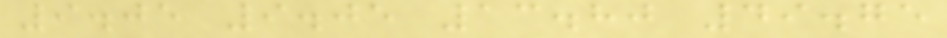9.05 9.05 13.80 49.75
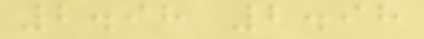2.98 2.98
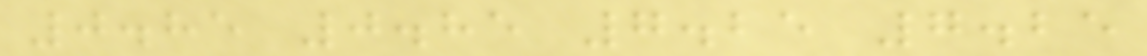0.85 0.85 7.25 7.25
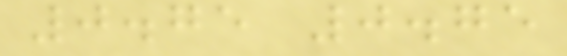0.75 0.75
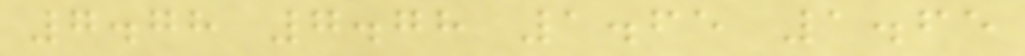7.78 7.78 1.65 1.65
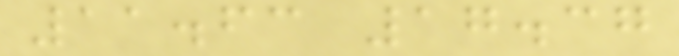11.63 17.37
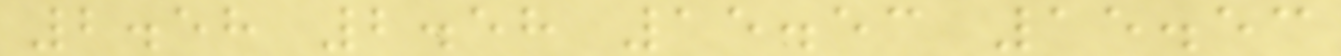2.58 2.58 15.53 15.53
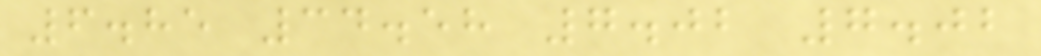6.85 34.58 7.02 7.02
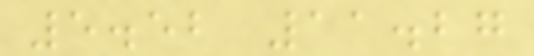5.52 11.27
